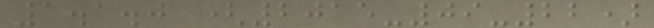1.1.0 (2015-09-22)
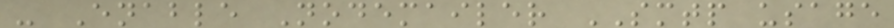- Enable Nodemailer SMTP usage
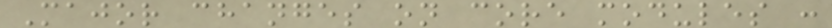Major changes on core modules :
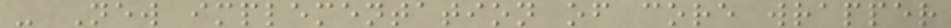- New implementation of core wrapper
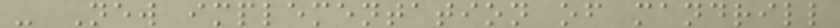- New implementation of mandrill
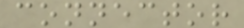connector
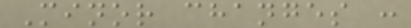Minor changes :
